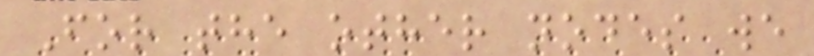For the other nodes we
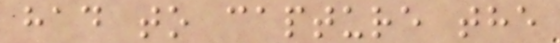had to capture the
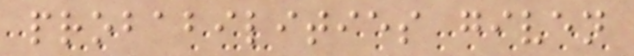probabilities given
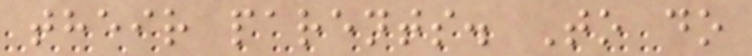their parents. To do
